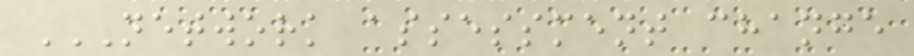NETWORK ASSESSMENT CHANGE
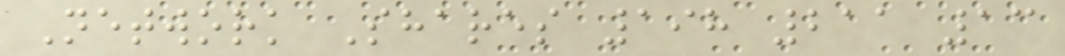Network Shares 198 211 13
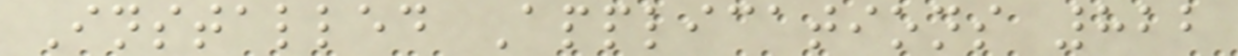Installed Applications 822
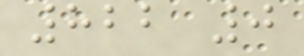822 0
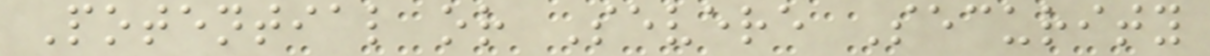Potential or Severe Security
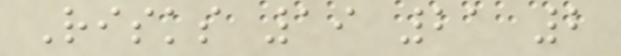Risks 19 21 2
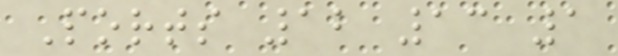Ports 12 13 1
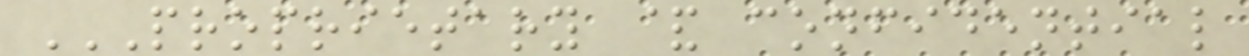PROPRIETARY & CONFIDENTIAL
